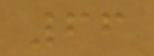66
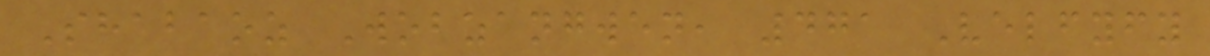Shabaoz Wobzangwen, 471 Velfyfy
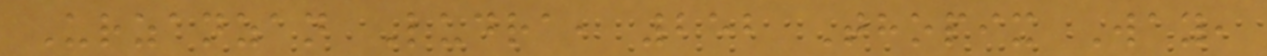Urzanzan Ludra, 252 Thopix Way,
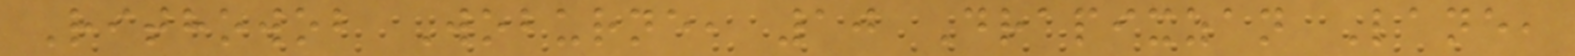Rithowob Woburne, 10 Drapixzan Lane,
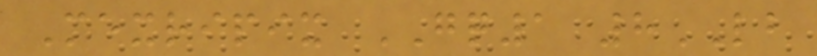Mexripix GQ1 8LB
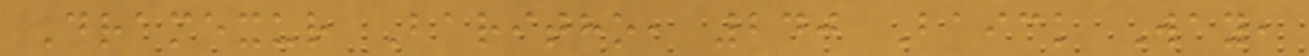Dramexur Baritho, 240 Baick Way,
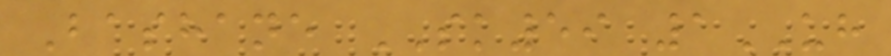Bashane SK59 1UH
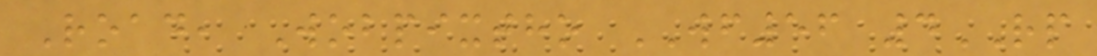Road, Wobpixtho WF56 4RP
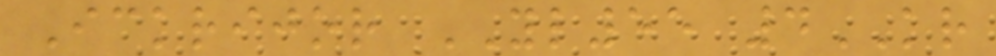Ickrijor YL55 4KR
